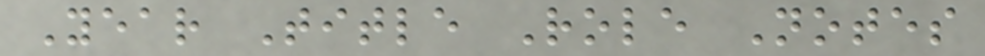Year Title Role Notes
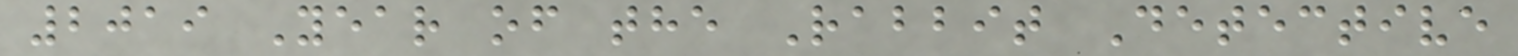2019 Year of the Rabbit Detective
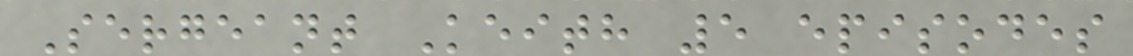Sergeant Keith 5 episodes
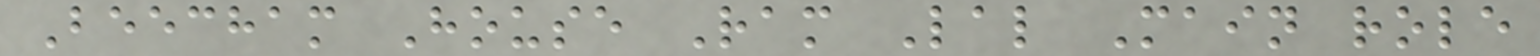Beecham House Ram Lal Main role
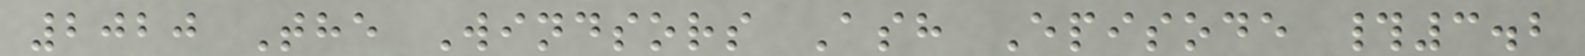2020 The Windsors Ash Episode #3.2
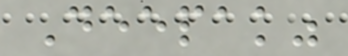Deepak"
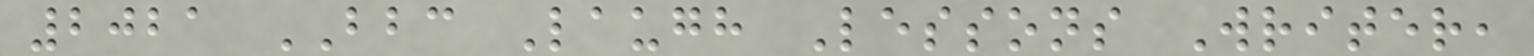2021 BBC Laugh Lessons Writer,
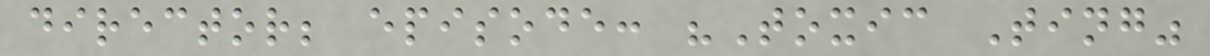director; episode: "Toxic Ting"
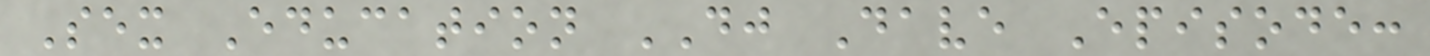Sex Education DJ Dave Episode:
